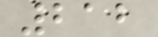212
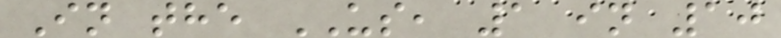In the US, 1 in 10
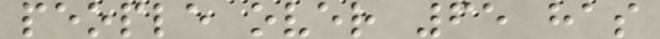people over 65 has
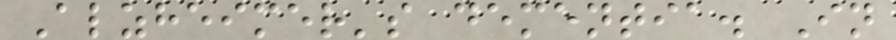Alzheimer's dementia. In
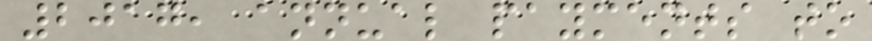2017, annual payments to
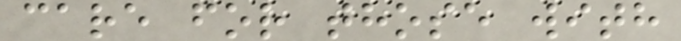care for those with
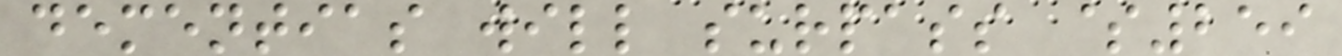dementias will surpass $259
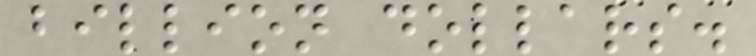billion dollars.
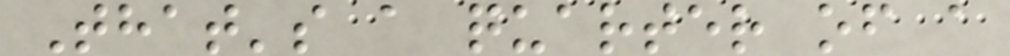That's a quarter of a
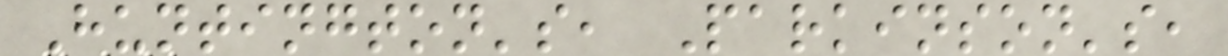Huntington's, Parkinson's,
